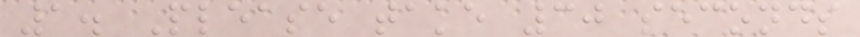1. Please take 30 seconds
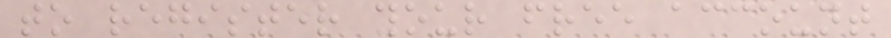to register your free account
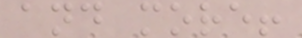and more!
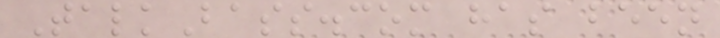TalkBass.com has been
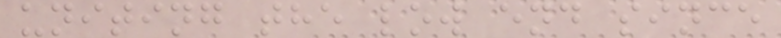uniting the low end since
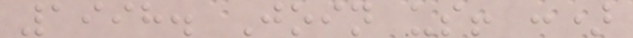1998. Join us! :)
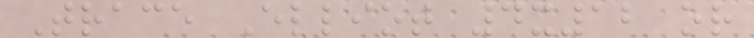Trace Elliot 4x12 or
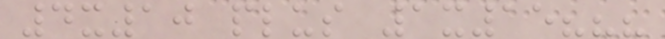4x10 plus 1x15???
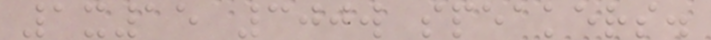1x15 300w speakers.
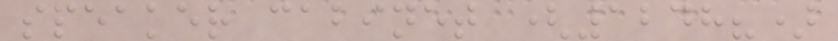speaker cabinet (1248?)
